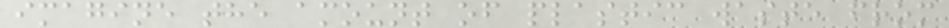imagine the amount of plastic waste from
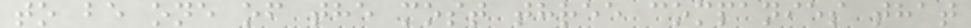to be one of the most three companies that
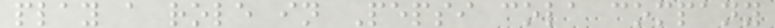play a role in Pepsi cola company
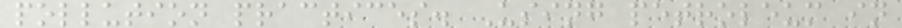pollution practices. Using petroleum in
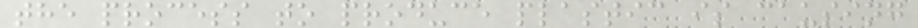the process to produce plastic is causing
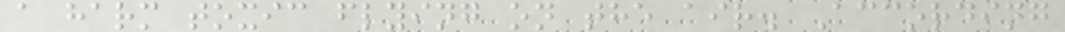a harm toxic flying on the air. According
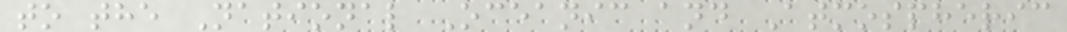to the National Oceanic and Atmospheric
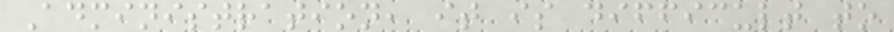Administration, it is difficult to
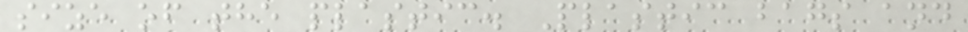size of the plastic. Plastic bags and
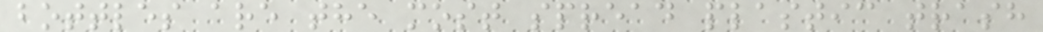bottles are the most spread plastic trash
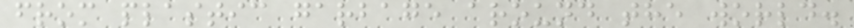from plastic garbage around the world.
